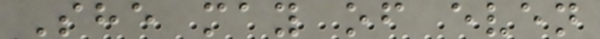She may of even
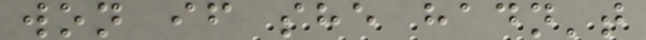won if she hadn't
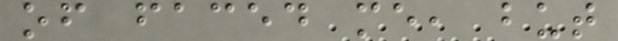of faced me, but
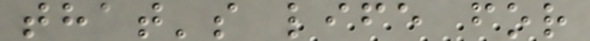that's life for
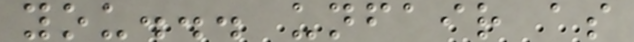you... unfair as
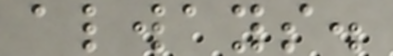always.
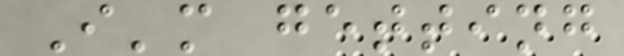I'm getting
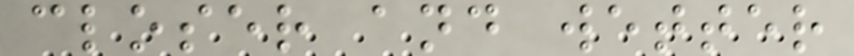closer and wetter
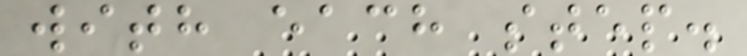with each step.
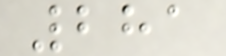281
